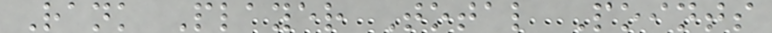Rank Player Total Points
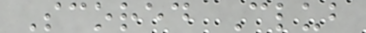Scored Club
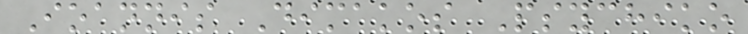Ioannis Dimakos Psychiko
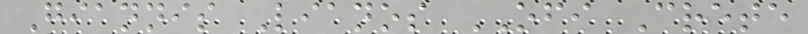Giannis Lianos OFI Crete
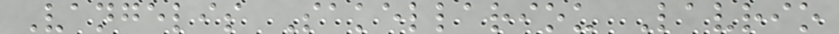Vangelis Sakellariou Lavrio
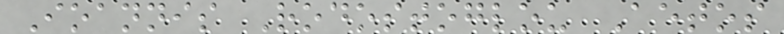Ioannis Rodostoglou Aetos
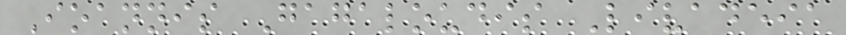Ioannis Gagaloudis Livadeia
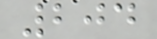204
